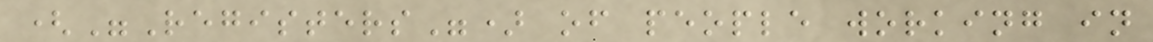("Registers") of people working in
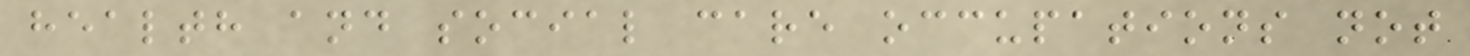health and social care occupations not
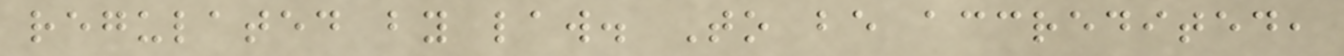regulated by law. To be accredited,
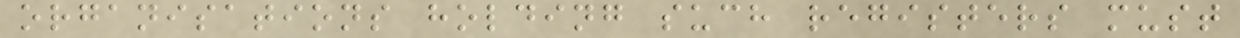organisations holding such registers must
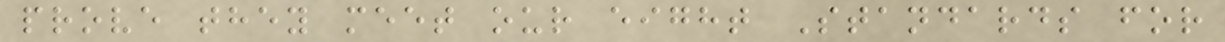prove they meet our eight Standards for
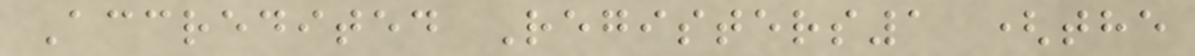Accredited Registers1 (the
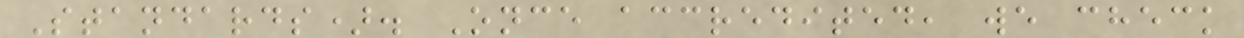Standards). Once accredited, we check
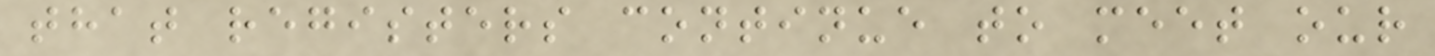that registers continue to meet our
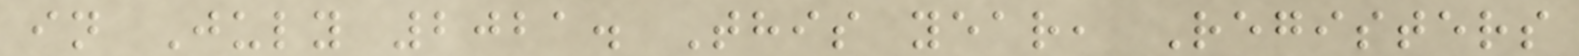in July 2021. This year, Registers
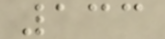133
